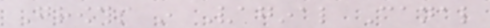Growths in Vaginal Canal
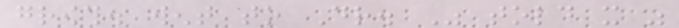growth. went to Dr. Was told it was
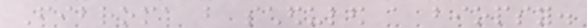Fibroma but scheduled a biopsy.
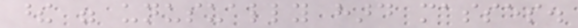these were unusually hard masses.
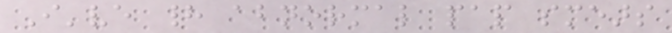I've had abnormal pap smears
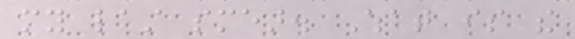my last smear. What is the
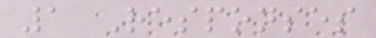1 Responses
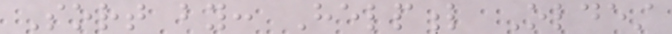Sort by: Helpful Oldest
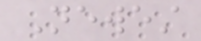Newest
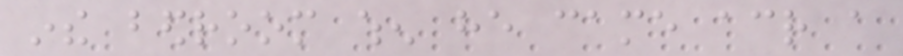inthe bedroom when he came across a
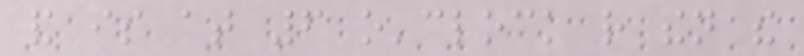and is at 6 o'clock rather then the
